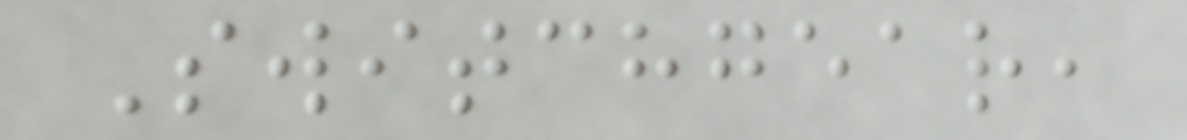Switchgear,
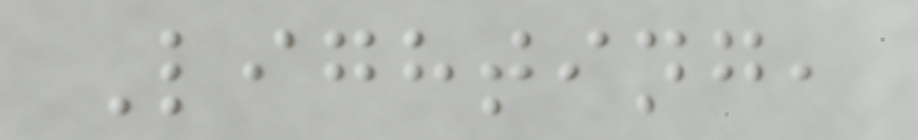Lighting,
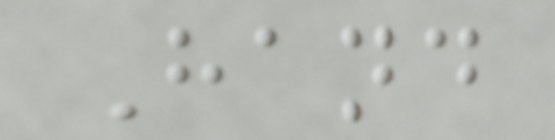Hand
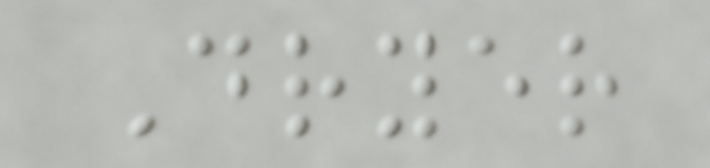Dryer
